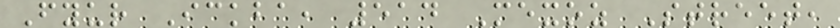Fyur Ickba, 514 Mexoz Street,
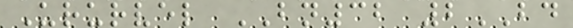Ururvel BN32 2BD
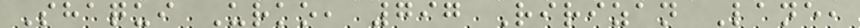Shaqui Urko, 797 Ririzan Lane,
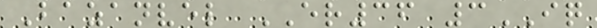Bazanvel ER36 3IQ
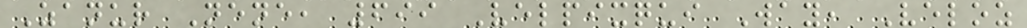Zanur Nene, 699 Velpixqui Way, Veloz
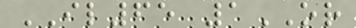IL65 1OR
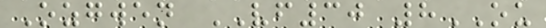Ozgwen VF30 8OU
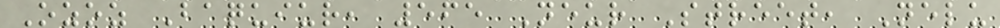Ozoz Baquiur, 565 Neur Street, Nelu
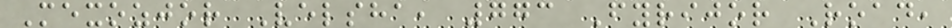Mexozjor Velsha, 773 Fyrijor Road,
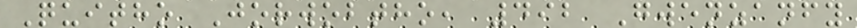Quitho Jorwobtho, 492 Gwenzanfy
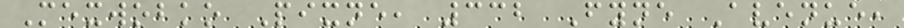Mexwobko Pixne, 332 Fyne Avenue,
